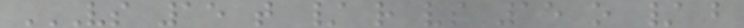VS 15 T / R VS 15 O / B
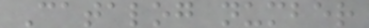Catalog number
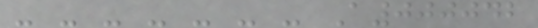- - - - - - - A000042
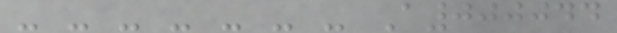- - - - - - - A000044
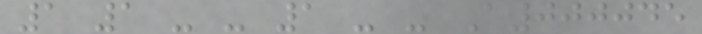1 1 - - 1 - - A000045
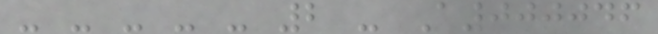- - - - - 2 - A000046
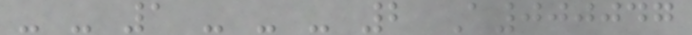- - 1 - - - 2 A000047
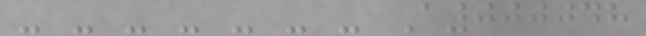- - - - - - - A000048
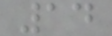14
